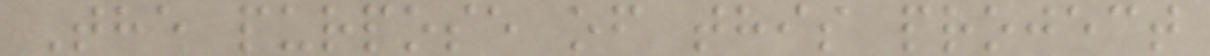The purpose of this project
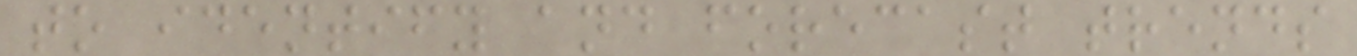to identify and forecast trends
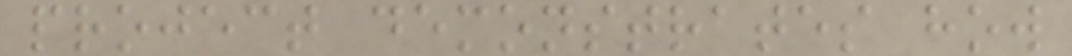project demonstrates how
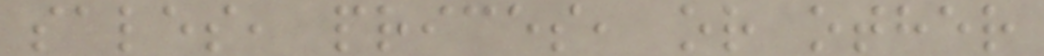sales, prices, or other
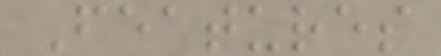Features
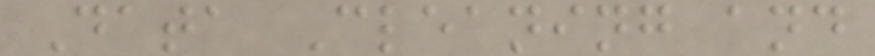Data Cleaning and
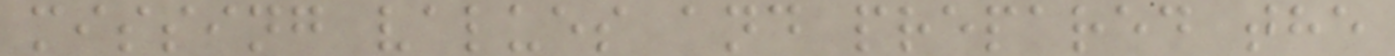missing values and prepared the
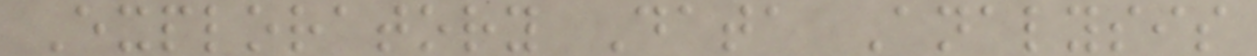Exploratory Data Analysis
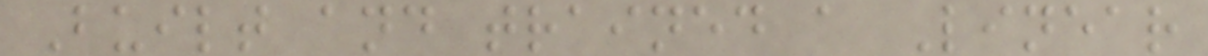Built and trained a Linear
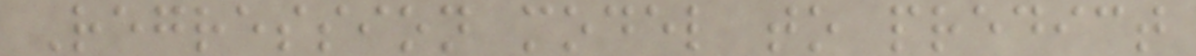Regression model to predict
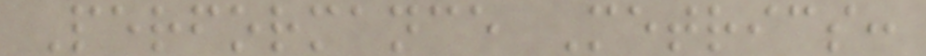Performance Metrics:
